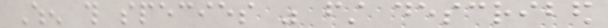When this species was first described
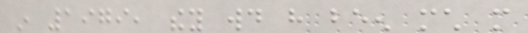in 1979, they would have been much more
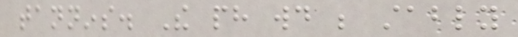tannins. The ph would be stably
